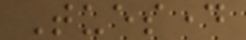Tuesday
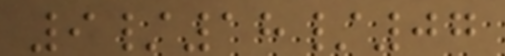9/18/07
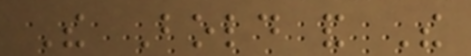The Bold and The
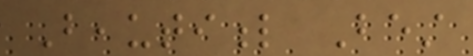Beautiful Best
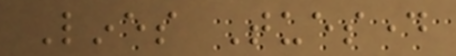Lines Tuesday
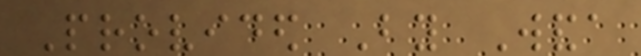Provided By Wanda
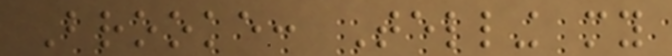Brooke: Telling my
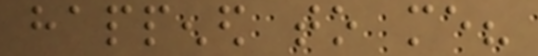happened to me?
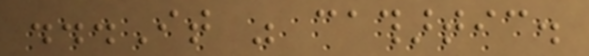...It was cathartic.
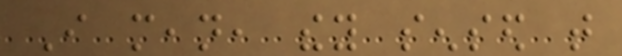I mean, they sensed that
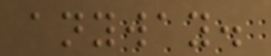anyway.
